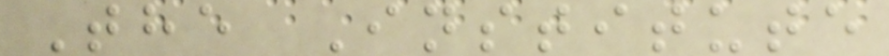The Institute
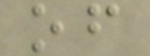of
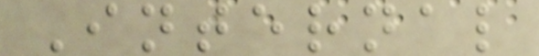Internal
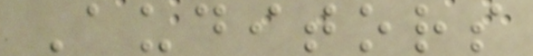Auditors
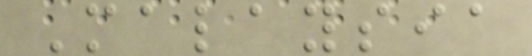Malaysia
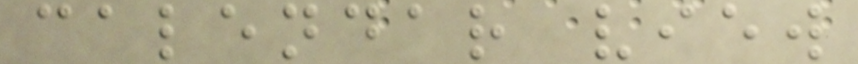calendar view
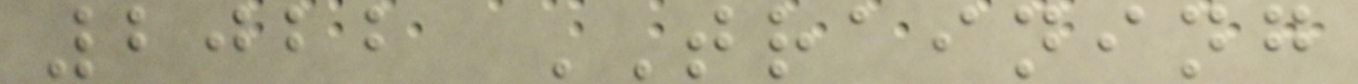2022 TRAINING
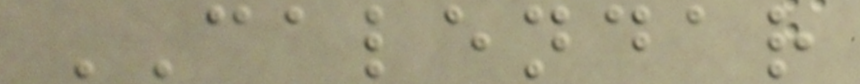CALENDAR
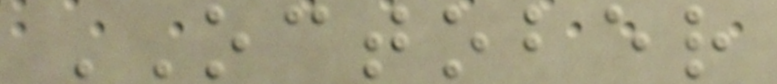OCTOBER
